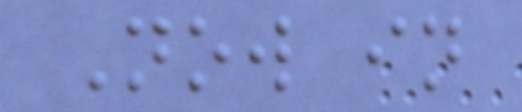Now in
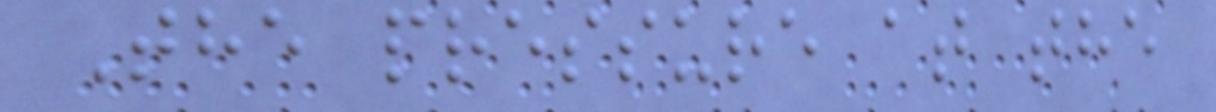The pressure at the
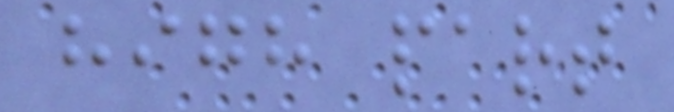high part
